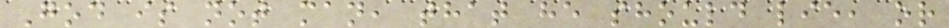God is not man, that he should lie, or
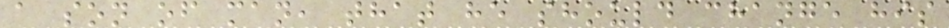a son of man, that he should change his
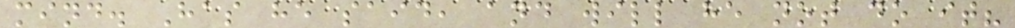mind. Has he said, and will he not do it?
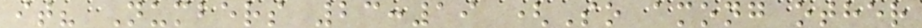it? Numbers 23:19 (So among other
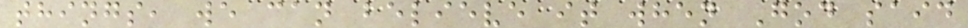things, we can believe it when God said
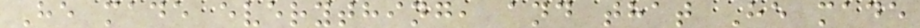He made everything, and that He made
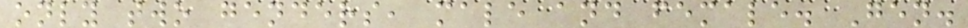only two genders, male and female. Gen.
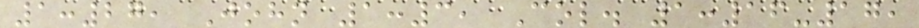1:27, John 1:3, Col. 1:16-17,
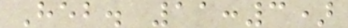Heb. 11:3)
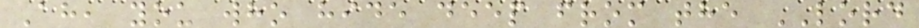Ah, you who hide deep from the LORD
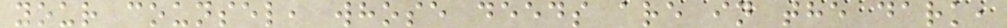your counsel, whose deeds are in the dark,
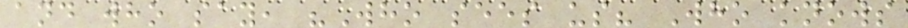and who say, "Who sees us? Who knows
